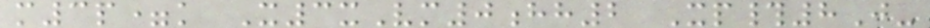m3p=k X3xVm0hh2 Xp#8J-
